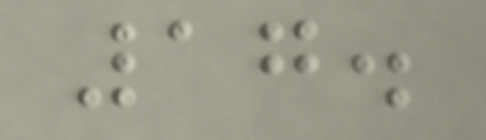17.
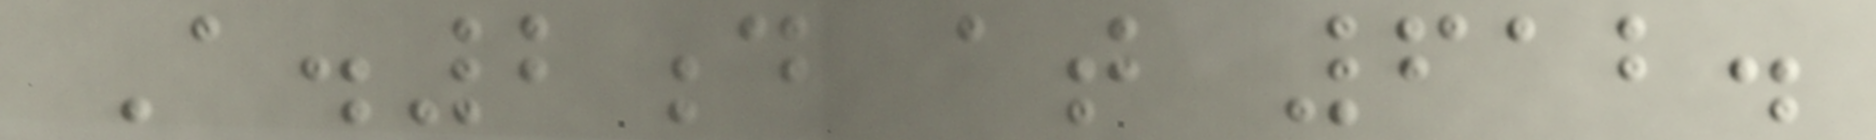A.2d at 612.
